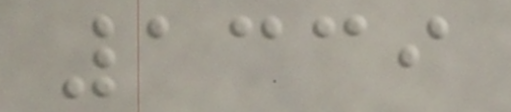1339
